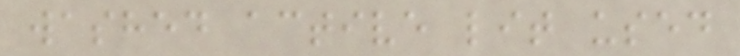washed active lit used
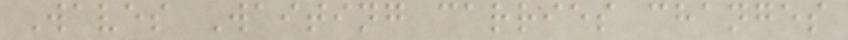Waves Waiting carries changes
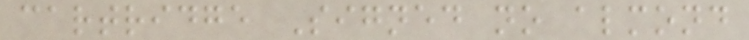cartridge Signed no almond
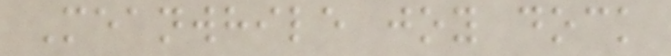Meanwhile joy dock
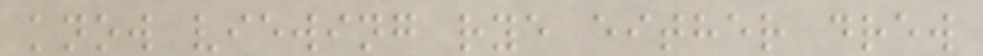know viewing rye either drew
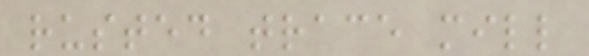rusted trace mill
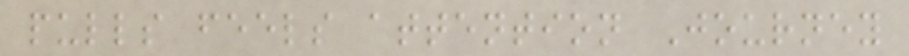pulls feels attention Journey
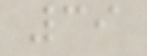39
